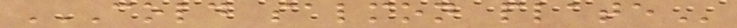COLD SALMON PLATE
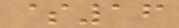$16
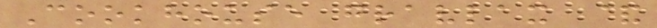Cookhouse gravlax &
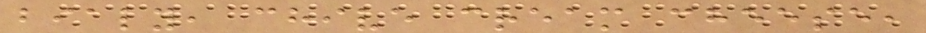bialy, chive cream cheese,
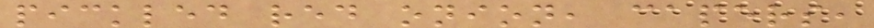pickled red onion, capers,
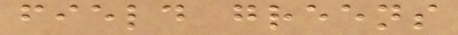field greens
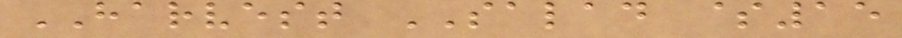HARVEST SALAD $15
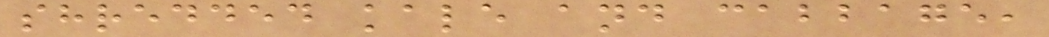shredded kale and cabbage,
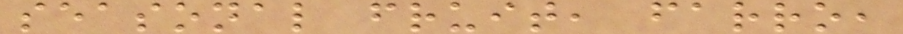seasonal fruit, farro,
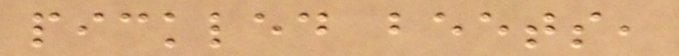pickled beets,
